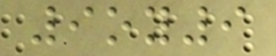9oy9
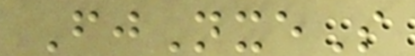FjNxeS
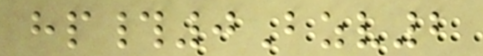hp#0Bzv2
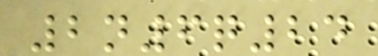2n6q24
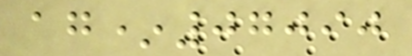ag*07090
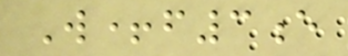W+f3e
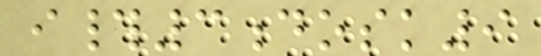i#3dosk9
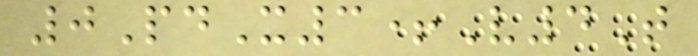0PdX3+V4T
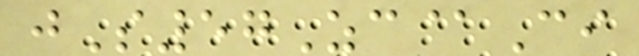jS57Zc@Ci
